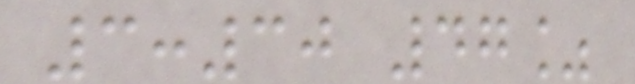3:30 47%
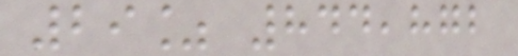29% 844,872
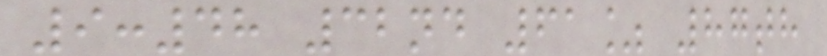9:48 32nd 61% 87th
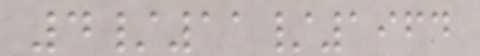4/11/1964
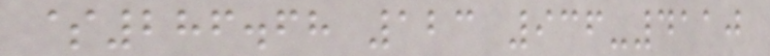$286.68 123 936-4110
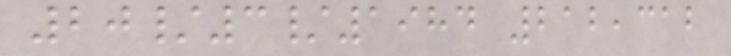20/3/1984 212,312
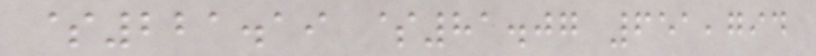$221.19 $81.07 651,794
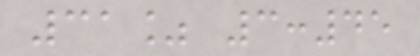31% 3:45
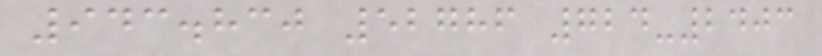943.830 52786 724-2403
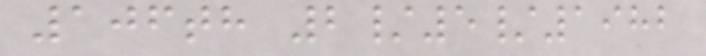106th 2/5/1982
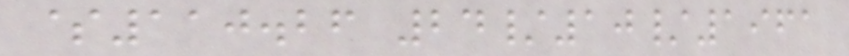$110.26 24/10/1961
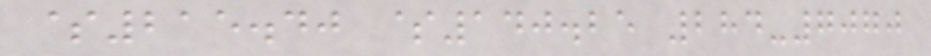$215.40 $140.25 284-7070
